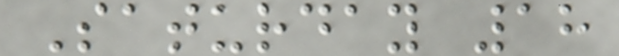Saturday 18
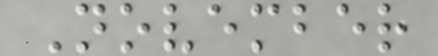November
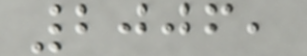2006,
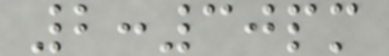2:30pm
